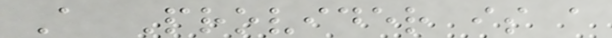A Provider is a
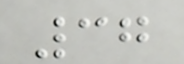37
